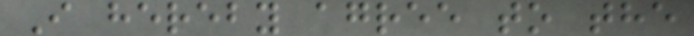I hereby agree to the
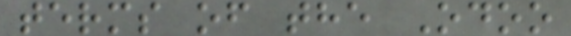terms of the Odoo
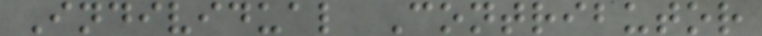Individual Contributor
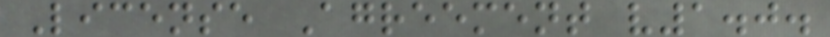License Agreement v1.0.
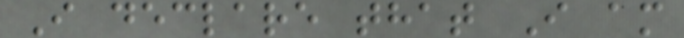I declare that I am
